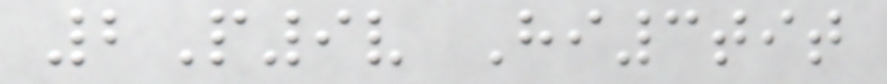2P9v Hi3tit
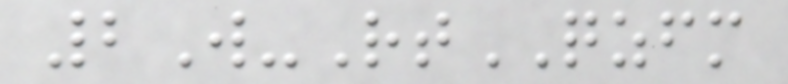2W-RtQZFM
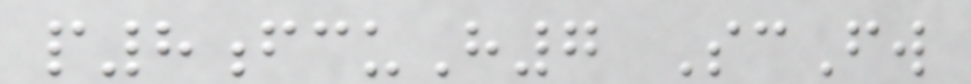p8fcuH7 ScFw
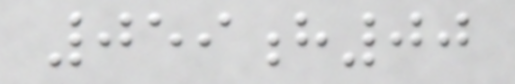059h00
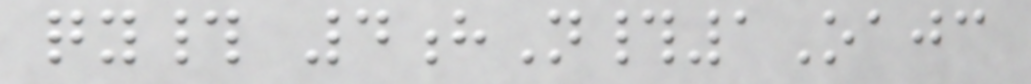qy# 4hN#1Oajc
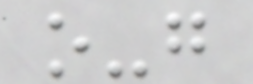o-g
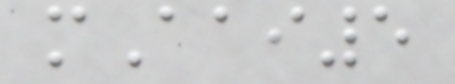mAai5
